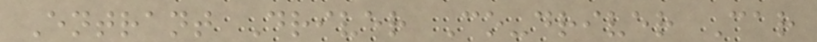Entrant Driver Co-driver Car
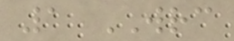1 WRC
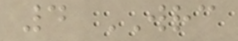4 WRC
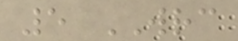5 WRC
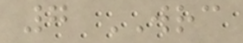7 WRC
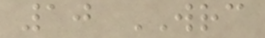10 WRC
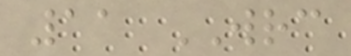11 WRC
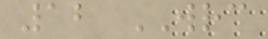12 WRC
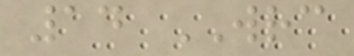14 WRC
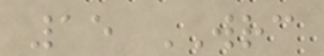15 WRC
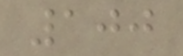100
